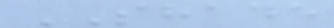SHADE
